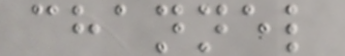channel
